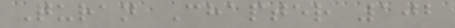Quran Chapter 102
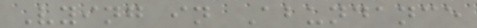Vying in Abundance
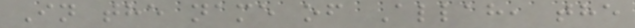In the name of Allah, the
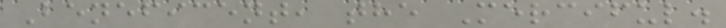Beneficent, the Merciful.
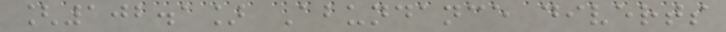[102.1] Abundance diverts
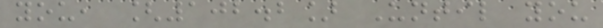you, [102.2] Until you
